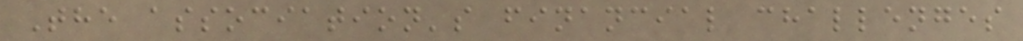The association's financial challenges
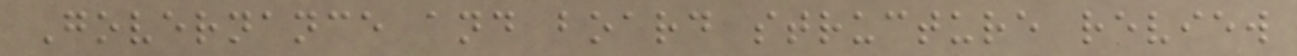Governance and board structure review
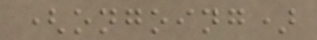(ongoing)
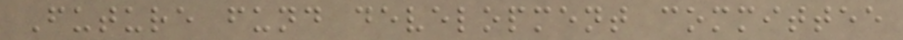Future fund development committee
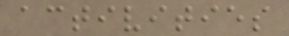activities
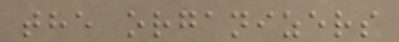the organizers
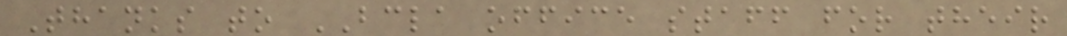Thanks to BCLA office staff for their
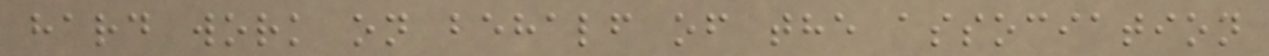hard work on behalf of the association
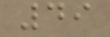49
